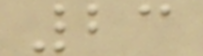23
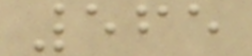565
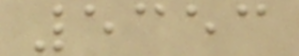5353
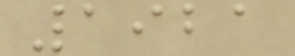1921
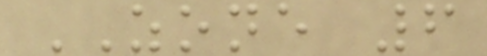ZONE 6
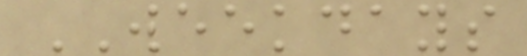WEEKDAYS
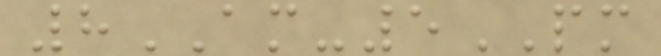8AM-5PM
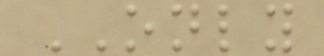ONLY
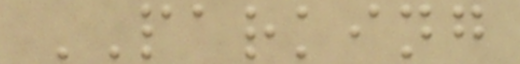PARKING
